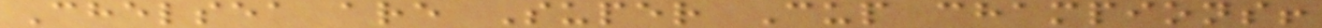Chelsea are Super Cup champions!
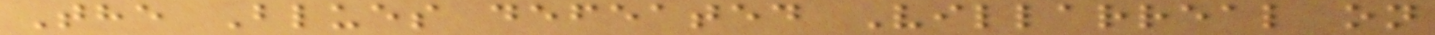The Blues defeated Villarreal on
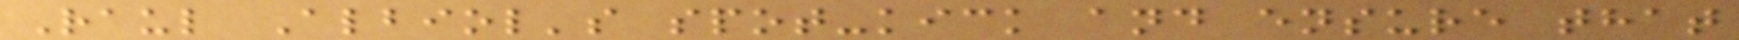Raul Albiol's spot-kick and ensure that
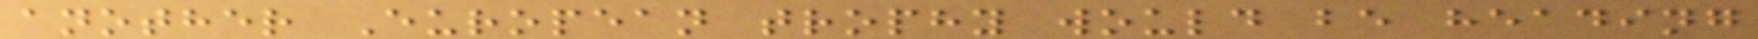another European trophy would be heading
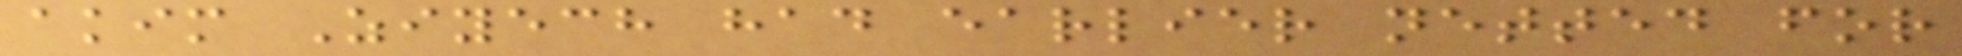akim Ziyech had earlier netted for
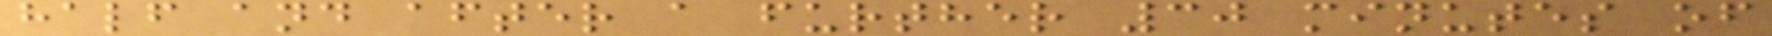half and after a further 30 minutes of
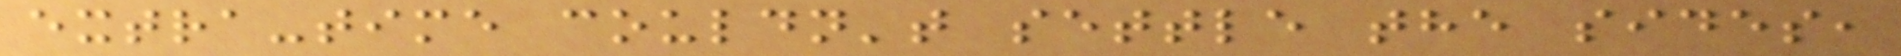extra-time couldn't settle the sides,
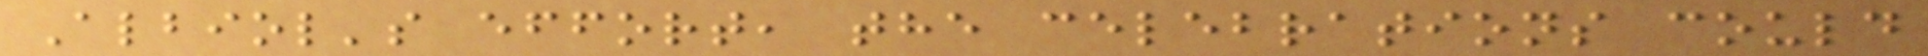Albiol's effort, the celebrations could
